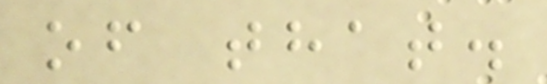of that.
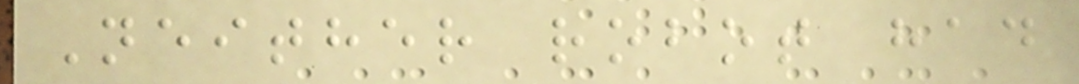Neither robot had
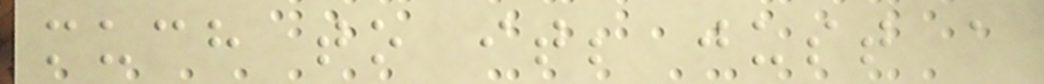much to it; just a
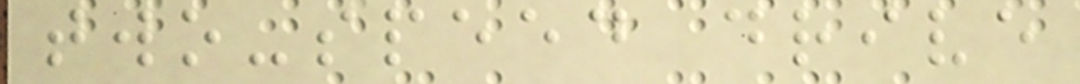two-speed drive
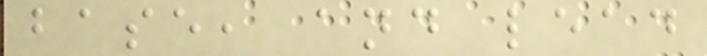base, and lead
